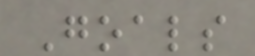Goals
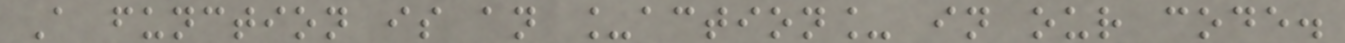A function is an _action_ in our code.
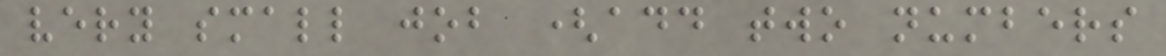very small job (add two numbers
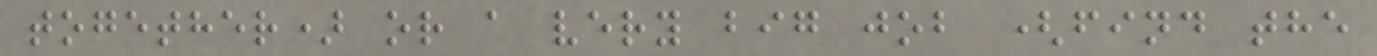together) or a very big job (find the
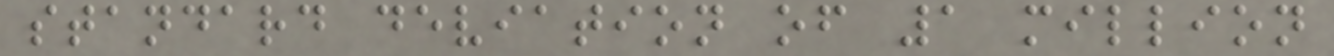standard deviation of 1 million
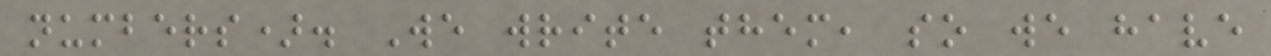numbers). We write them, so we have
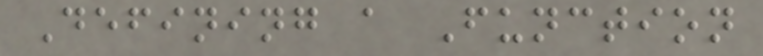Defining a Function
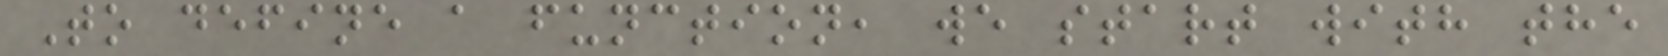To define a function, we start with the
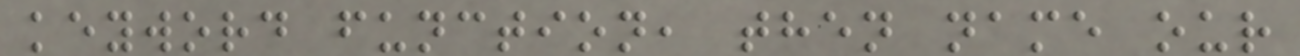keyword function, then name our
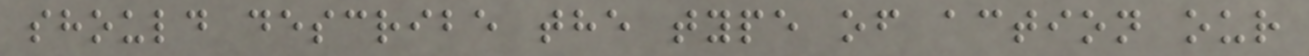should describe the type of action our
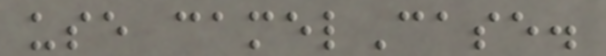use camelCase.
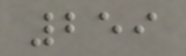259
